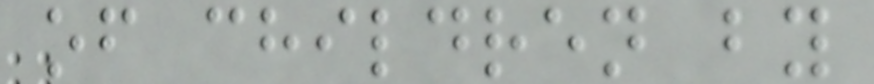of children by
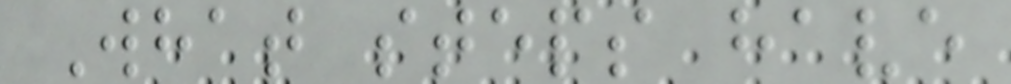What steps have
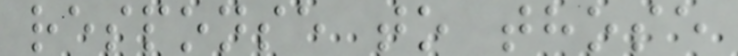response to those
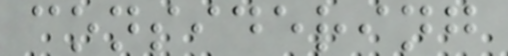considering
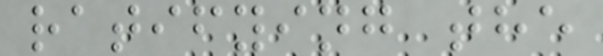ratifying the
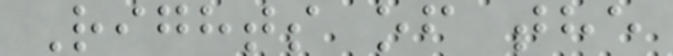Rights of the
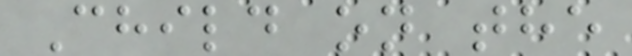Child on the
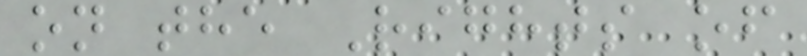on the Rights of
